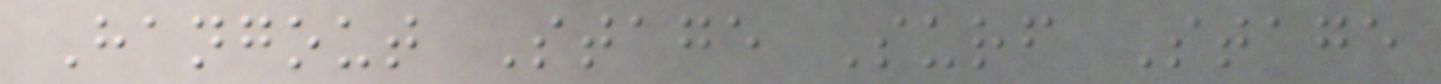Hangout Stage Surf Stage
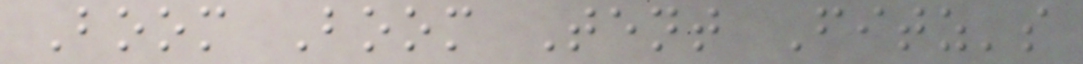Boom Boom Tent Fitz's
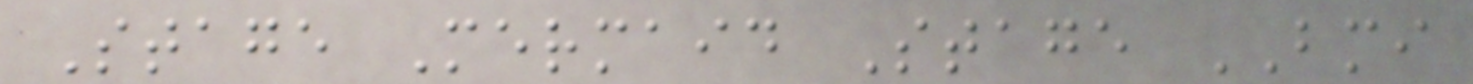Stage Mermaid Stage BMI
